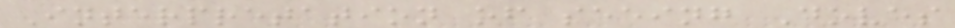Interpretation of seeing Doves
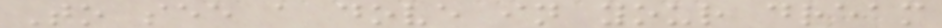To see a dove in your dream
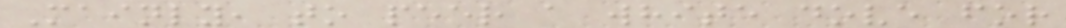Mainly, to peer a white dove for
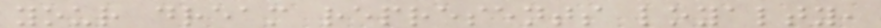your dream represents loyalty,
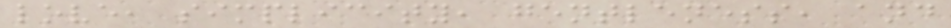love, simplicity, gentleness, and
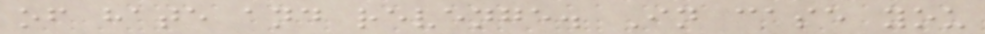of hate and revenge. In case you
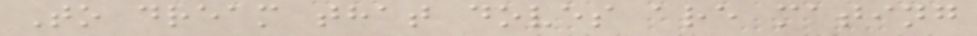To dream that doves are mating
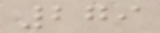279
